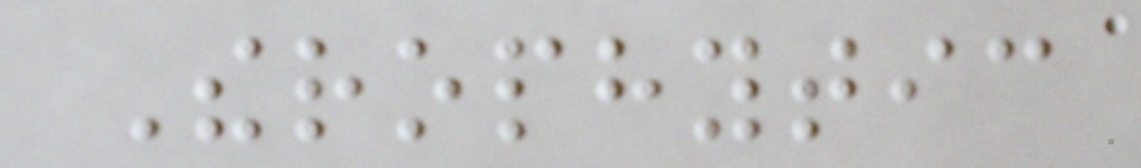Therophytic
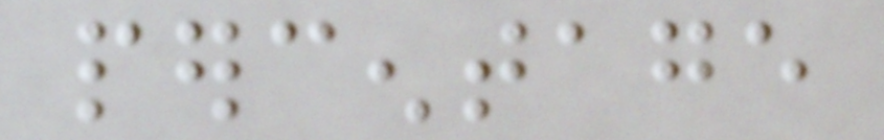percentage
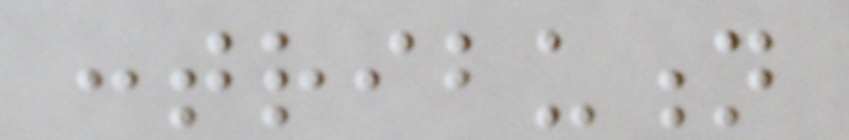contribution
